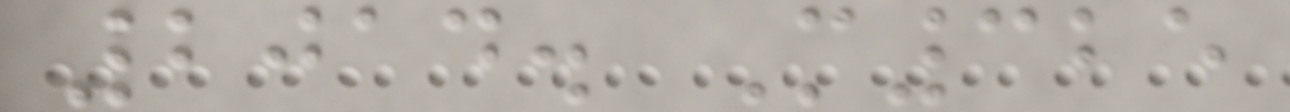2014. M325
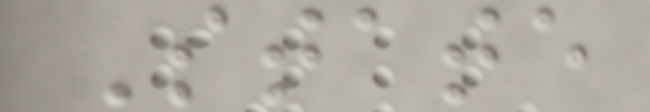State
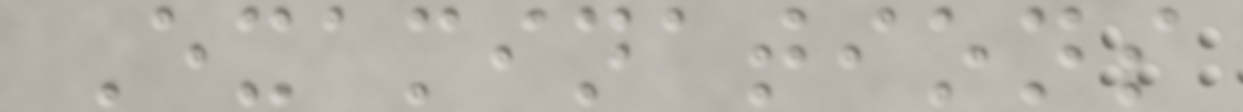Examinations
